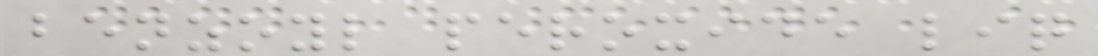benzoyl peroxide liq
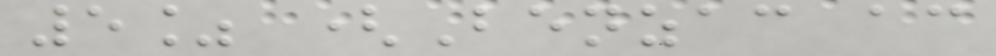5% (Benzac ac
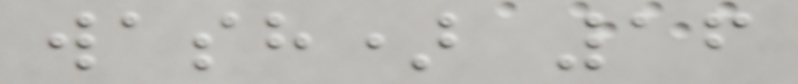wash) 16
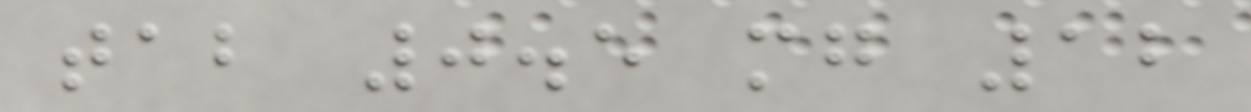tab 0.5 mg 12
